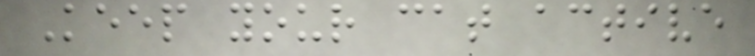Keep your cat active
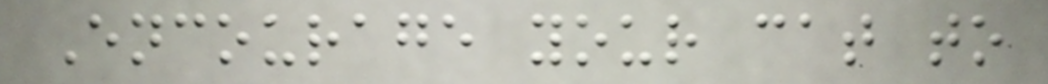Encourage your cat to
